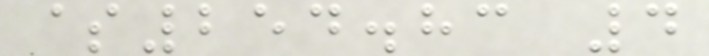$254.83 4
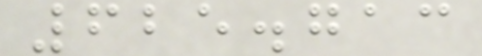625.713
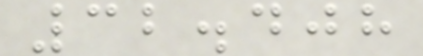32.408
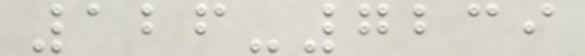126-7239
